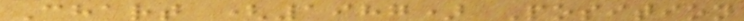Chart (1987) Position
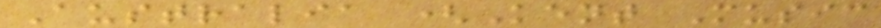Australia (Kent Music
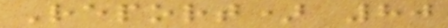Report) 80
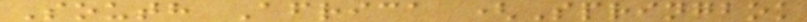South Africa (Springbok
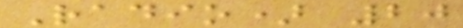Radio) 20
